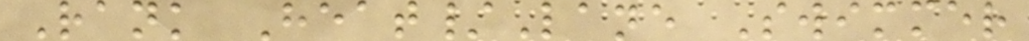Rank Heat/Lane Swimmer
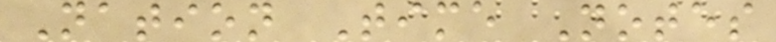Nation Time Notes
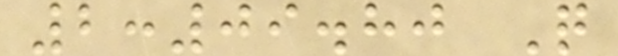2:09.80 Q
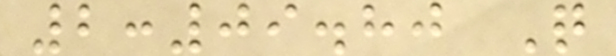2:09.80 Q
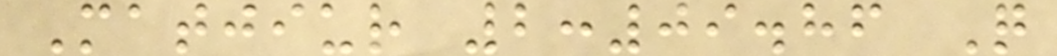Matjiur 2:09.86 Q
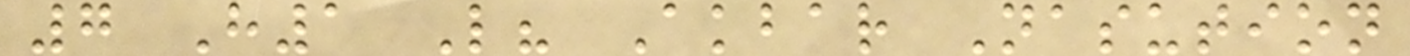7 H1 L? Akbar Nasution
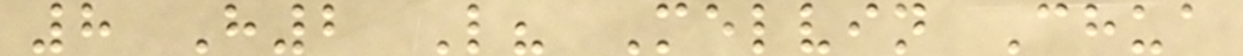8 H2 L? Melvin Chua
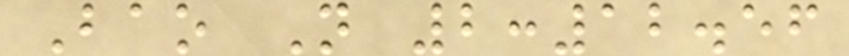Bao N 2:12.56
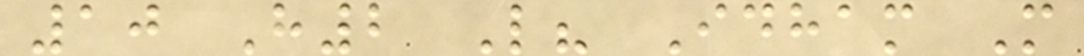10 H2 L? Idham M
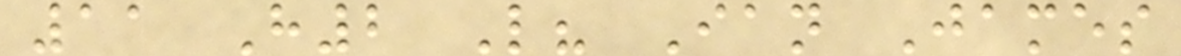11 H2 L? Ian James
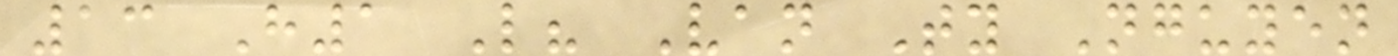13 H1 L? Van Ty Nguyen
